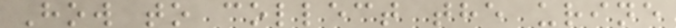How to collect the urine
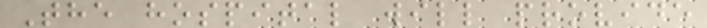The hospital will provide
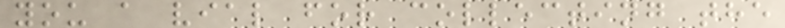you a vial for collecting the
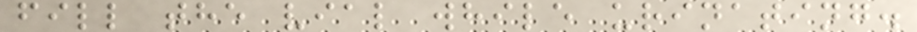fill the vial while urinating.
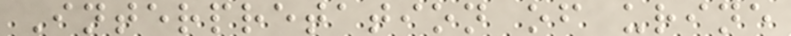Interpretation of urine
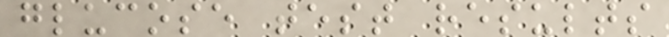glucose test results
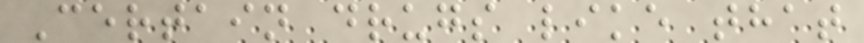Certain drugs like that
